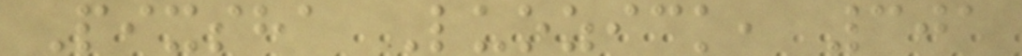Pixsha Luozick, 301
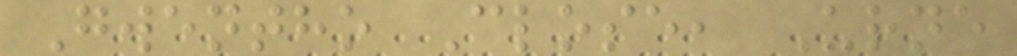Gwentho Close, Urne
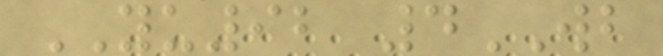YU92 4WB
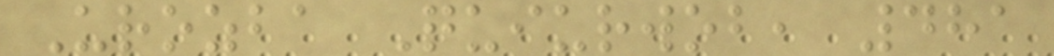Urozba Quiurwob, 481
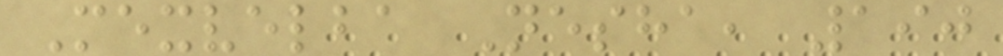Mexvelba Nesha, 190
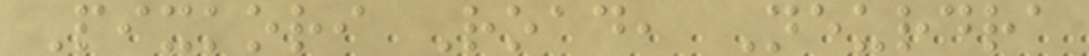Pixkori Road, Neurdra
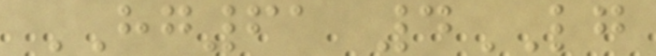HG61 4LG
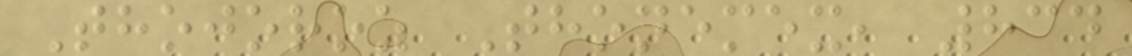Thojoroz Thonemex, 834
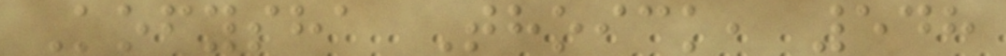Kofysha Thoick, 548
